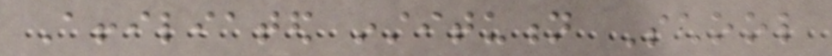Affiliated institution School
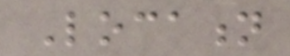Location
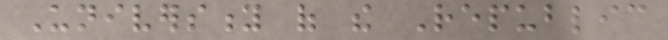University of the Republic
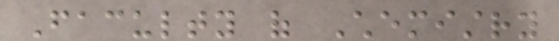Faculty of Chemistry
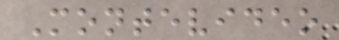Montevideo
